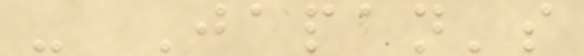- Japan's
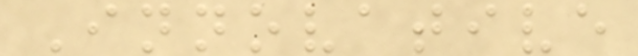Innovative
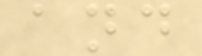and
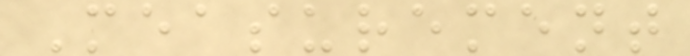Measurement
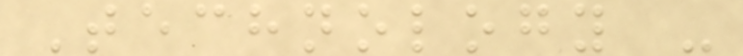Technology -
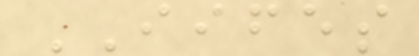IIFES
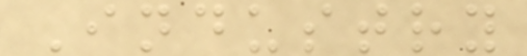Industry
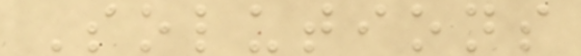Solutions
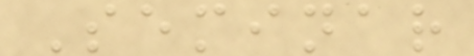Seminar
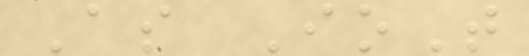As IoT
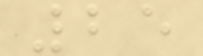25
